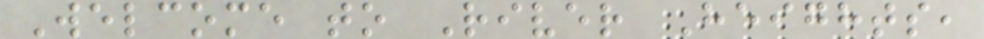Welcome to River Heights,
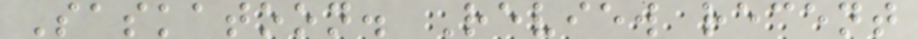Saskatoon. Review recent
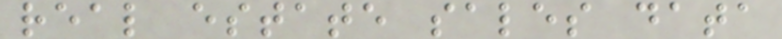real estate sales data
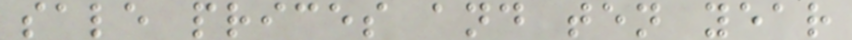sale prices and ten year
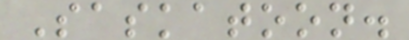Saskatoon.
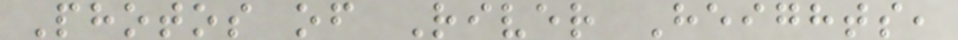Photos of River Heights,
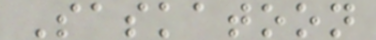Saskatoon
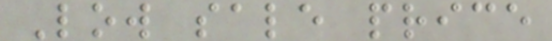Low sale price
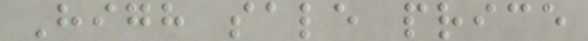High sale price
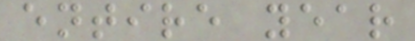entire year
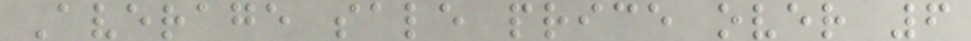Average sale price over 6
